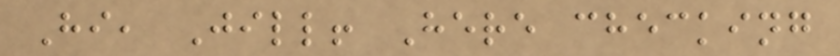Hi, Jill! Here checking
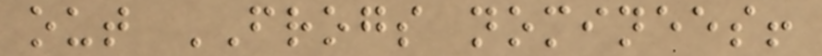out FROGS nominees!
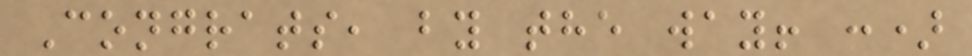Congrats, by the way! :)
